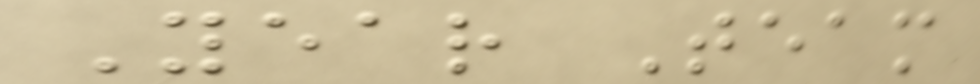Year Team
